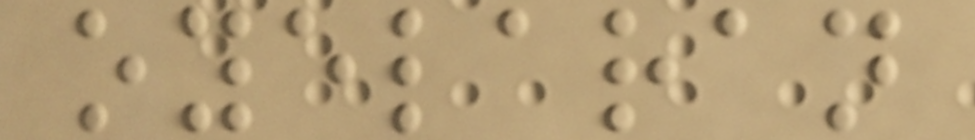oyelaran
